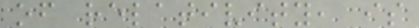of relativity, is
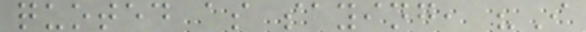quoted as saying, "I
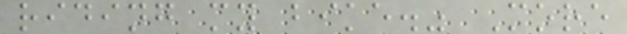riding my bike." More
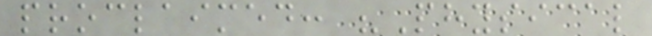proclaimed: "Physical
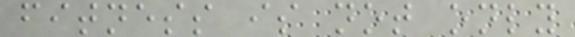fitness is not only
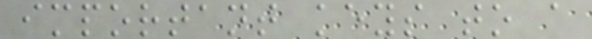important keys to a
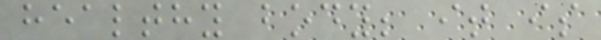healthy body; it is
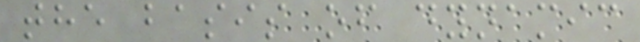the basis of dynamic
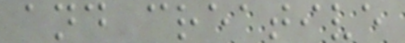and creative
